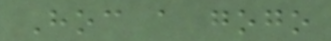Hoc a gogo
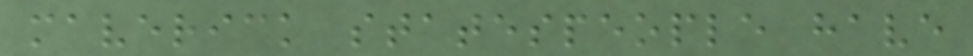maverick statespeople have
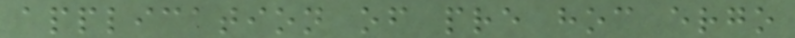application of pre hoc ergo
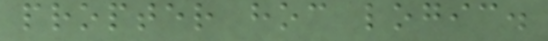propter hoc logic.
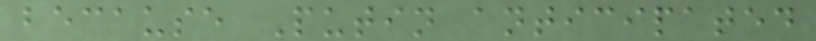because Putin anticipated
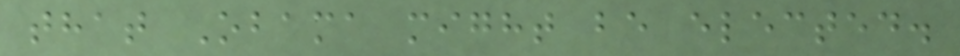that Obama might be elected.
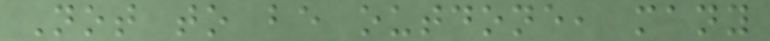Not to be outdone, many
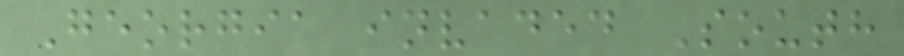Georgia invaded South
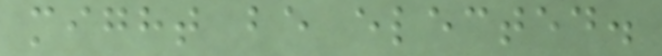might be elected.
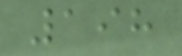198
